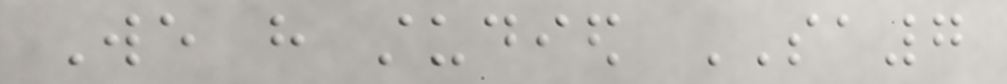We have studied SA7
